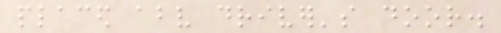placed above driver's door.
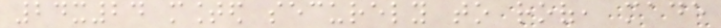24x24 mounted securely to roof, made
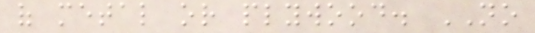of metal or plywood. NO
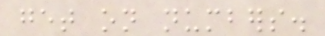get on numbers.
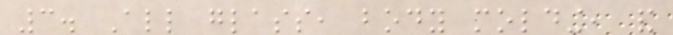3. All glass, body molding, and
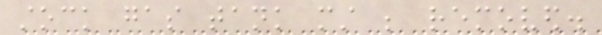stock gas tank must be removed.
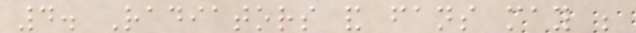4. Radiators and fans may be
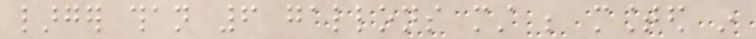larger than 6 gallons must be mounted in
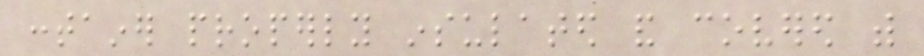container properly insulated and covered with
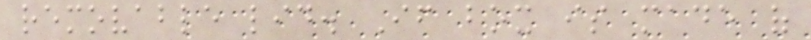removable lid. If box is made of
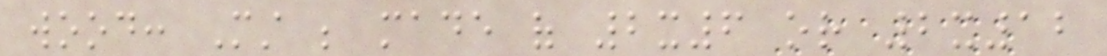wood: Must be made of 2x6 or 2x12
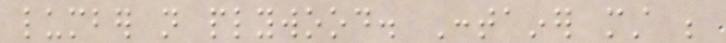lumber not plywood. Container must be
